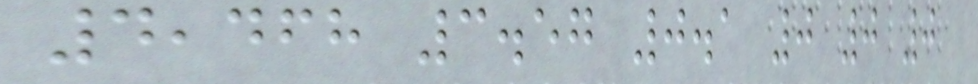4,468 3.57 0.1 0 0 0
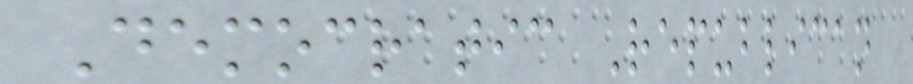Democratic Republican
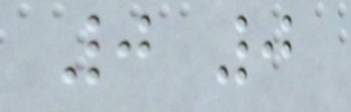0 0
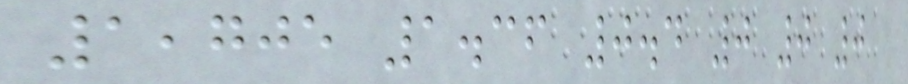1,705 1.36 0.4 0 0 0
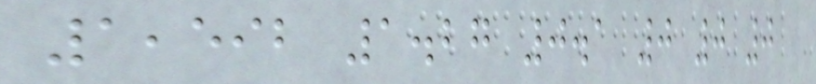1,592 1.27 0.1 0 0 0
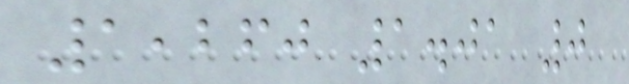1,260 1.01 0
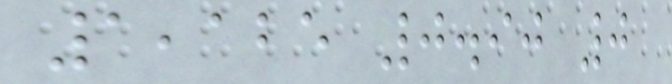1,125 0.90 0
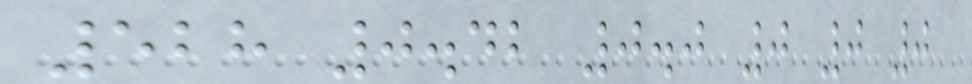528 0.42 0.0 0 0 0
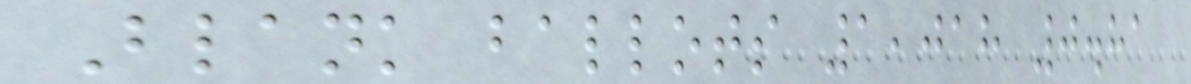Blank ballots 1,018 0.81
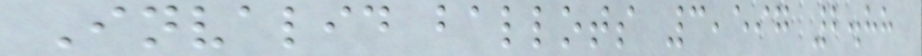Invalid ballots 3,597 2.88
